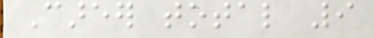Career total 9
